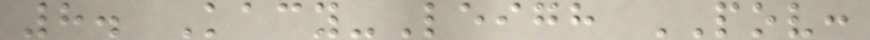8. Kacy-Leigh POV:
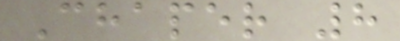Chaper 8
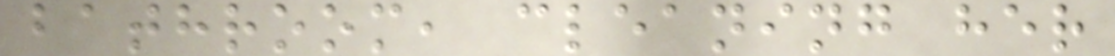bathroom, cleaning her
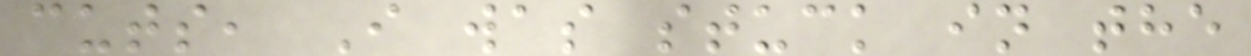cuts, I was stuck in the
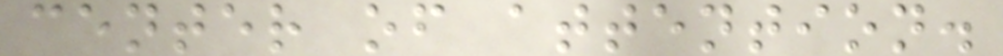center of attention.
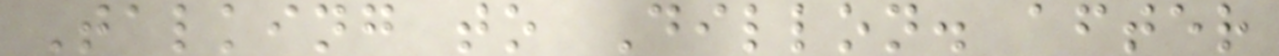Talking to Dillon. after
